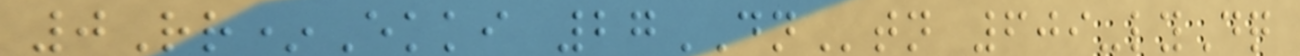0Rr*Ekki 27DNtn 609-lyDq
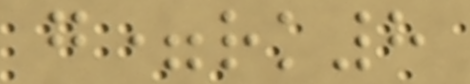g=rk8
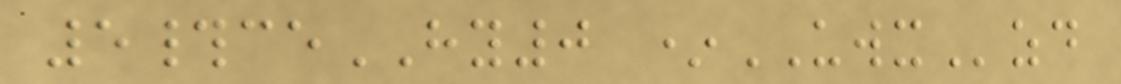5#ceHY0 *UWXzd
